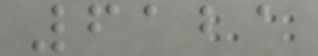6121
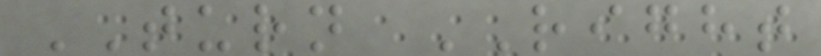TURN RIGHT
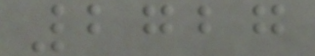2727
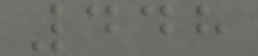448
